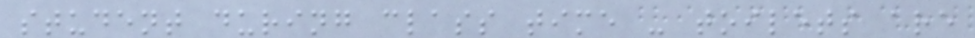student during class time - toilets are
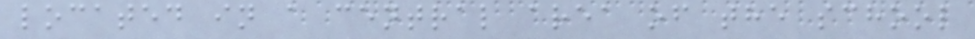located in a central area of the school
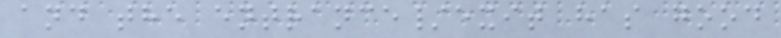and the entrance/exit has good
